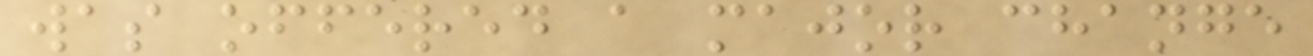was offered a major change
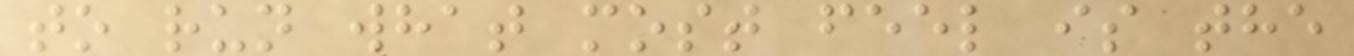to run what most feel is the
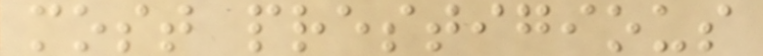most prestigious
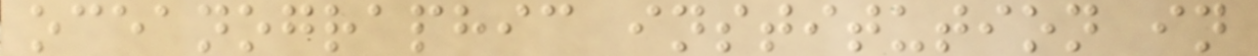oceanographic institution in
